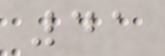41
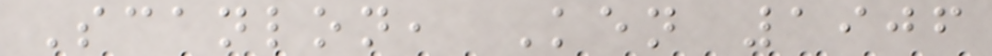Scanlon, Ken 1906
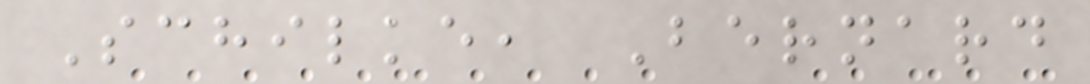Schilke, Bernard
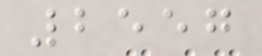2557
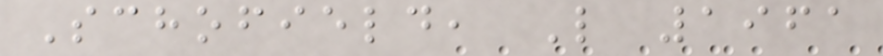Schofield, L 1961
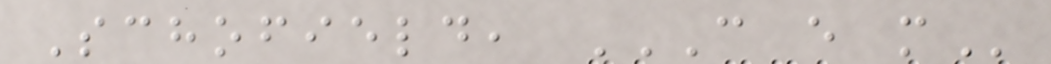Schofield, C E M
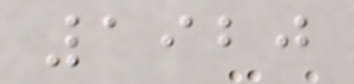1920
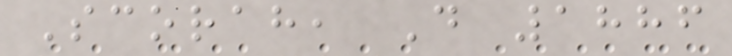Scorah, D 1886
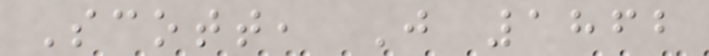Scott, J 1862
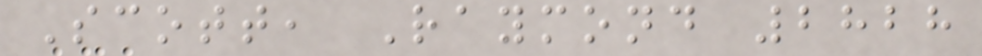Scott, Raymond 2828
